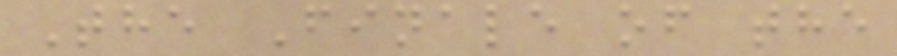The Finale of the
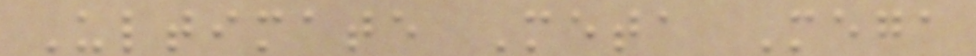Ultimate Meta Mega
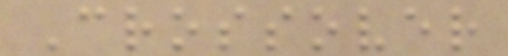Crossover
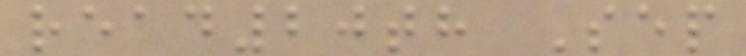read20th Sep
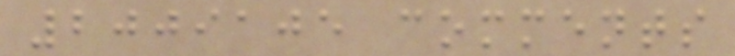2009105 comments
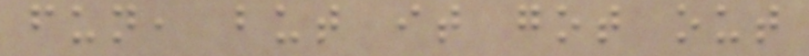fun, but it got out
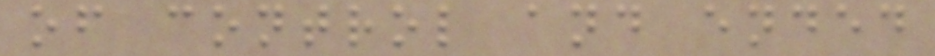of control and ended
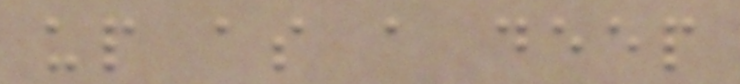up as a deep
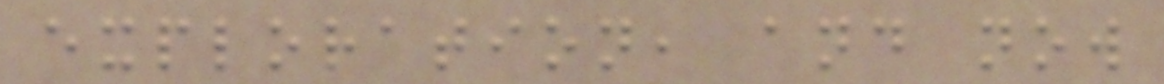exploration, and now
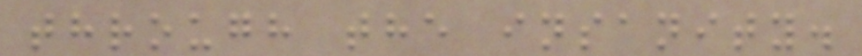through the insanity.
